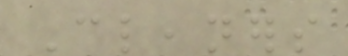Cleaners
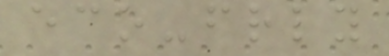eco-friendly
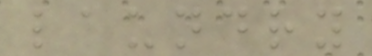laundry
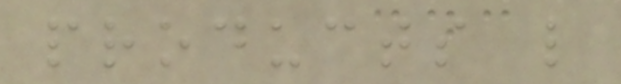products like
